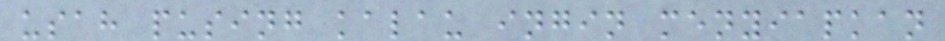usah pusing kalau ingin menyiapkan
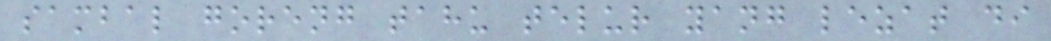sambal goreng tahu telur yang lezat di
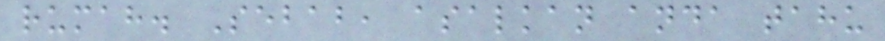rumah. Sebab, asalkan anda tahu
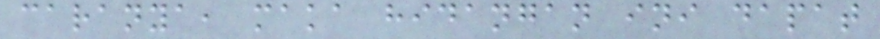caranya, maka hidangan ini dapat
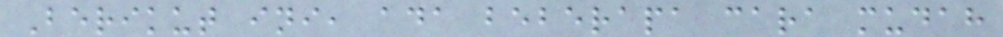Berikut ini, ada beberapa cara mudah
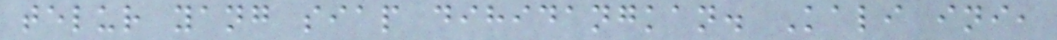telur yang siap dihidangkan. Kali ini,
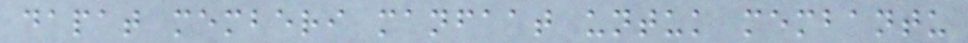dapat memberi manfaat untuk membantu
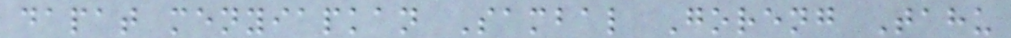dapat menyiapkan Sambal Goreng Tahu
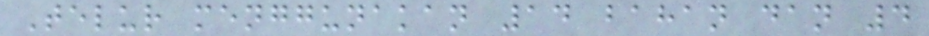Telur menggunakan 14 bahan dan 4
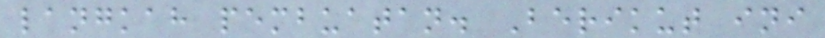langkah pembuatan. Berikut ini
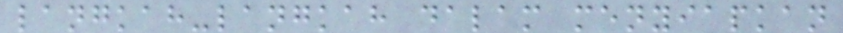langkah-langkah dalam menyiapkan
